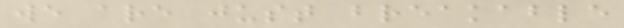we are just breakable
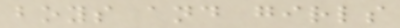boys and girls
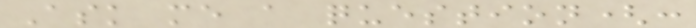Ask me a question(:
